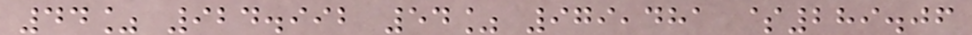44% 924.992 54% 979,481 $289.06
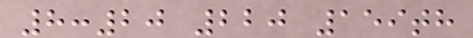8:20 220 159th
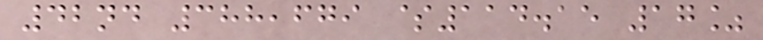42nd 388,679 $114.15 17%
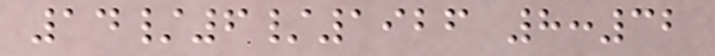14/6/1926 8:32
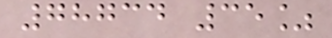78734 35%
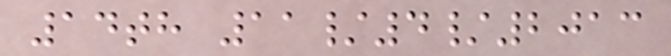14th 11/4/2013
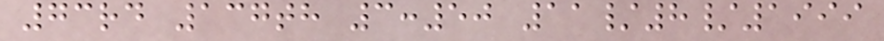73rd 137th 3:50 11/8/1999
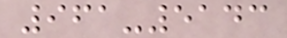961-5143
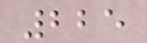225
